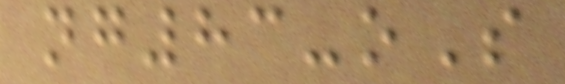ng83-oS
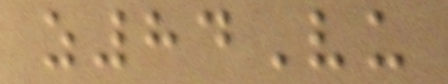z84Vu
